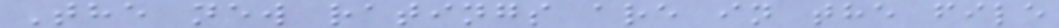The new ratings are in the file
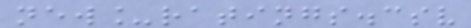new_ratings.csv
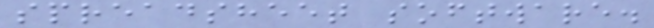spreadsheet software.
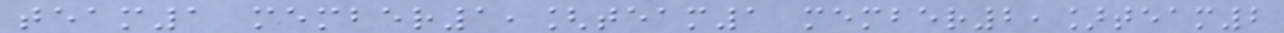team1 member1,[team1 member2,]team2
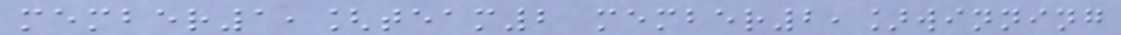member1,[team2 member2,]winning
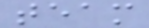team
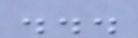...
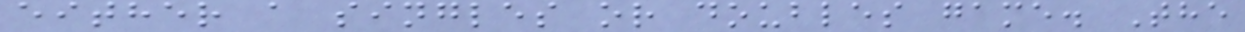either a singles or doubles game. The
